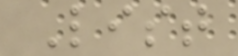List
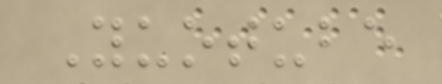Yuotube
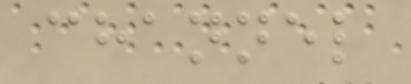channel
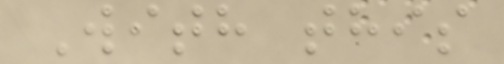With this
